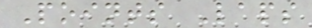Points Laps
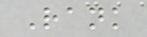Rank
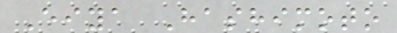Eiya Hashimoto
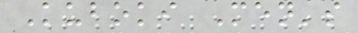Kuboki Men's
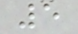5
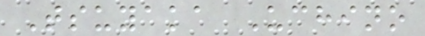Tsuyaka Uchino
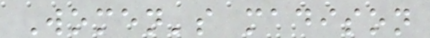Women's madison
